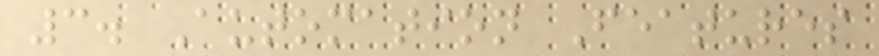3. Automation Features
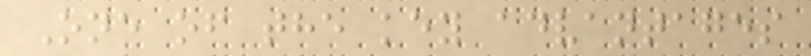One of the key advantages
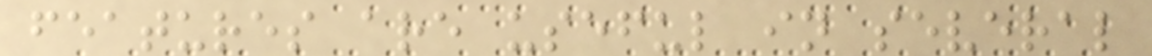features are useful in several
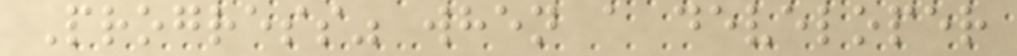Progress" when a developer
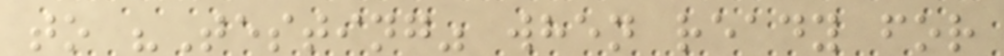to "Testing" when ready for
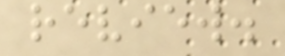review.
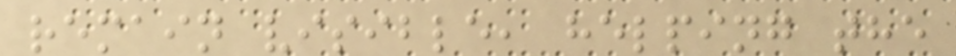remain visible, helping the
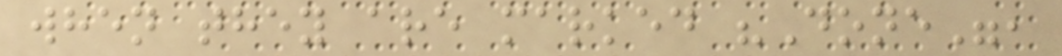when they are marked "Done",
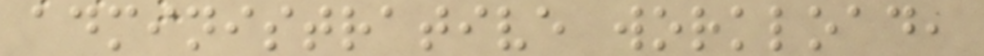administrative workload,
